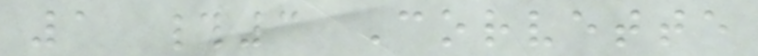1 #3 Corvette
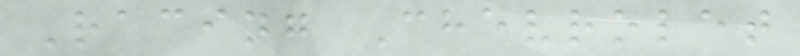Racing Chevrolet
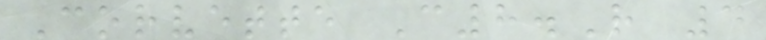Corvette C8.R 4
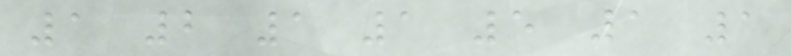1 2 1 1 5 1 1
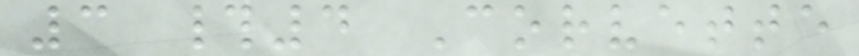3 #4 Corvette
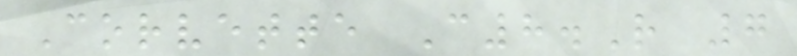Corvette C8.R 7
